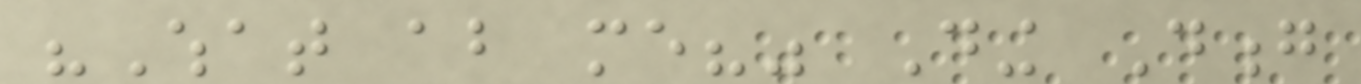"What about me?" Ding Dong
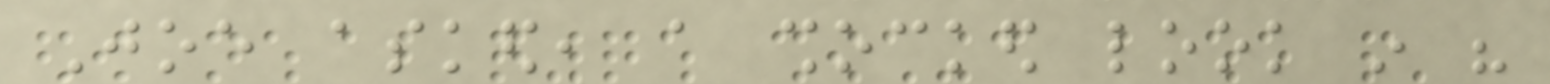Joe asked, a shocked look in his
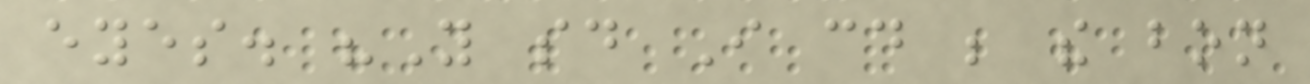eyes. "You said I could be the bon
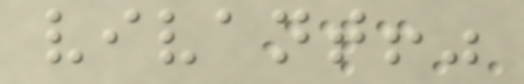vivant!"
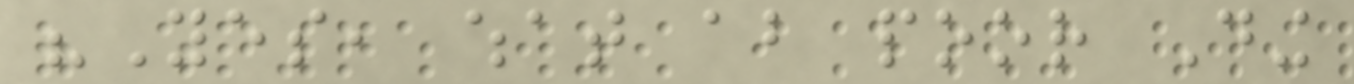"Yes, what about poor Ding
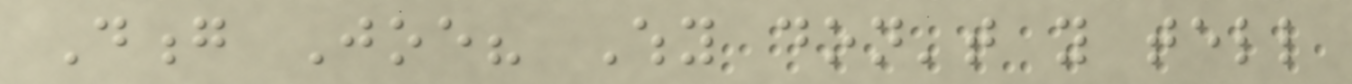Dong Joe? Why don't you tell
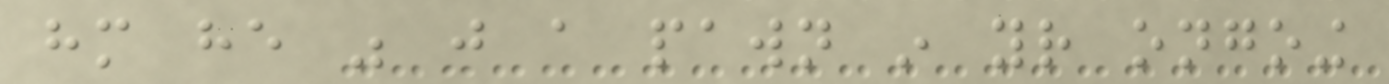him he was just a pawn in your ongoing
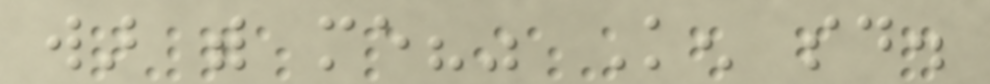war with me?" Ken said.
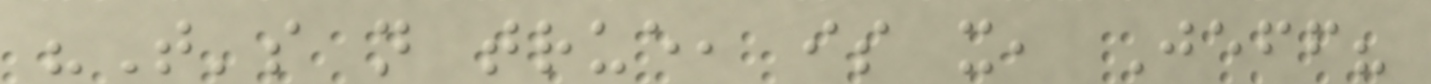"That's not true, is it, Jeff?
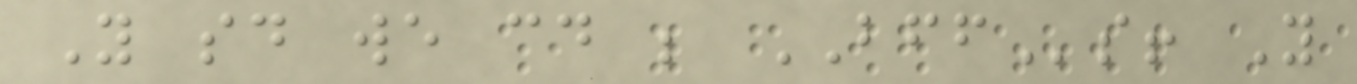You said we could be BFFs! You
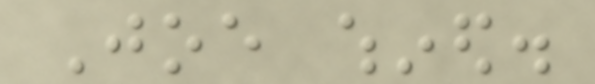Joe whined.
